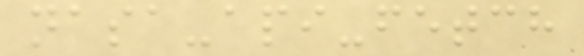nasa-api-fetch
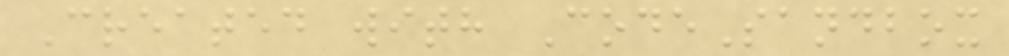Created with CodeSandbox
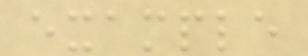example
